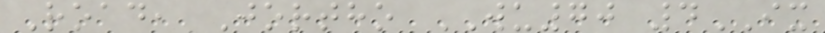Road, Jortho WU70 4IX
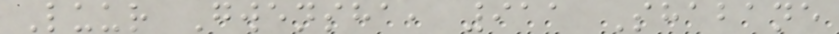Luur Gwensha, 911 Shabane
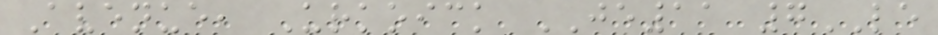Avenue, Urkoick JE11 7LE
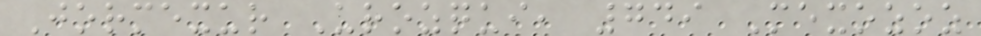Jormexur Urozqui, 749 Mexozoz
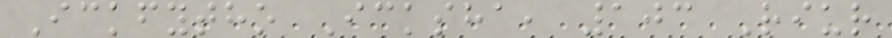Ickfytho Icksha, 103 Riur
